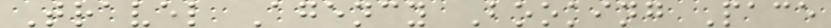Travel Agency Booking Pace
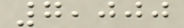7,000
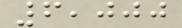6,000
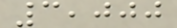3,000
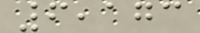6,173
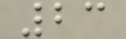23
